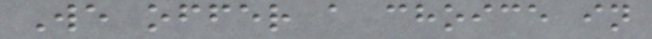We offer a choice in
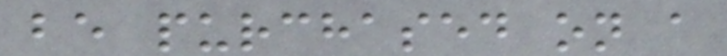be purchased on a
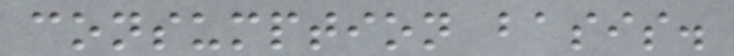consumption basis.
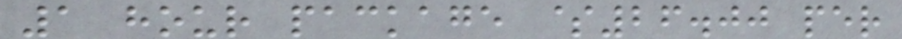1 hour package $26.00 per
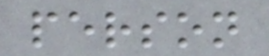person
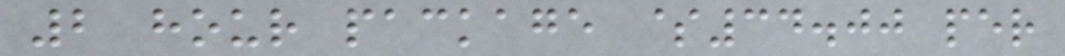2 hour package $34.00 per
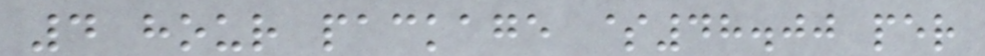4 hour package $48.00 per
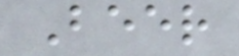Beer
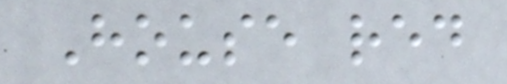House red
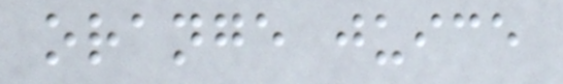orange juice
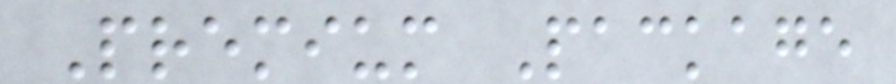Premium Package
